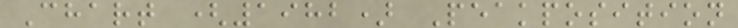Chart (1982) Peakposition
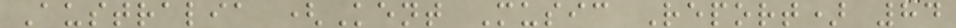Australia (Kent Music Report) 84
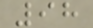98
